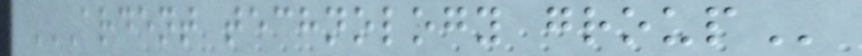ARDENT TECHNOLOGY GROUP
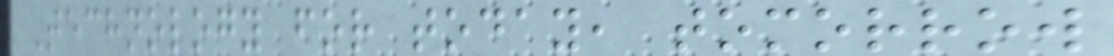Technology for today, tomorrow
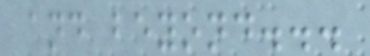and beyond...
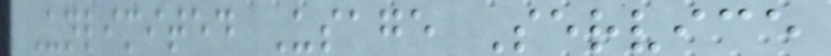Unlimited Usage Service
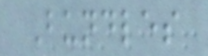Bundles
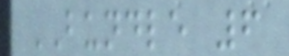BUNDLE 6
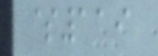$119
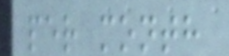per month
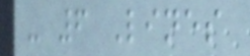- 6 Lines
